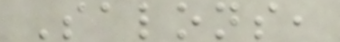Salons,
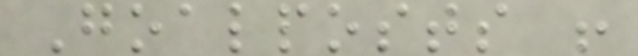Goalposts !
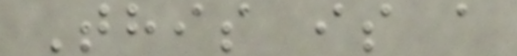This is a
